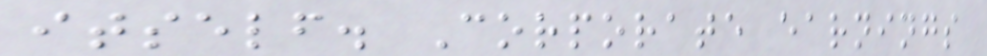itself. Corporate earnings
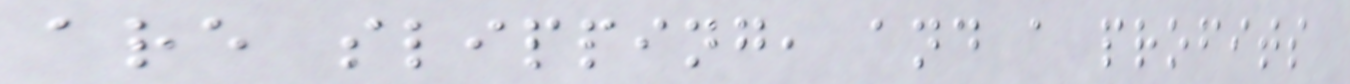are slipping, and a profits
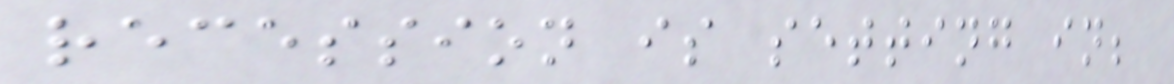recession is setting in;
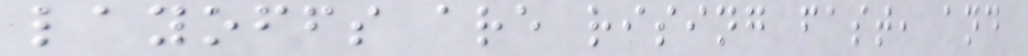layoffs are rising fast, and
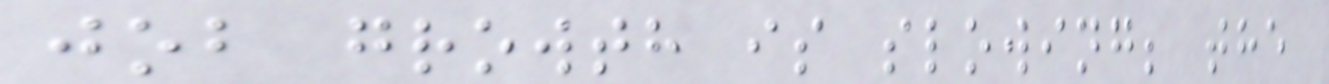job growth is slowing; the
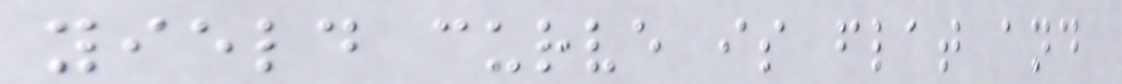yield curve is flat and
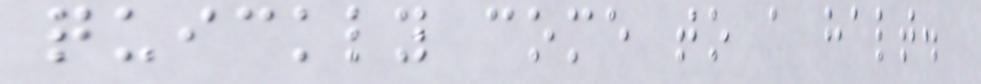quickly come to a halt.
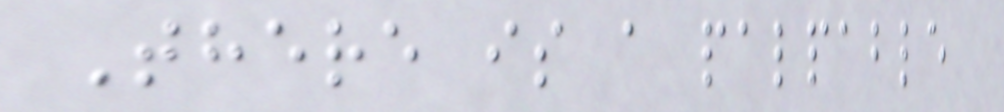There is a palpable
